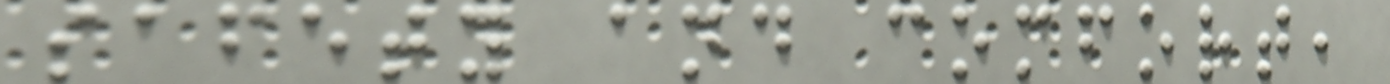safety and comfort,
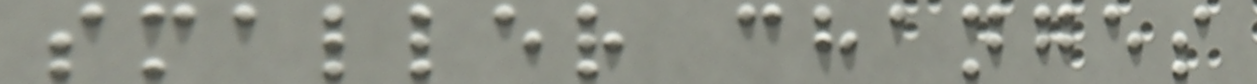smaller changes
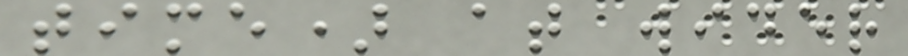time) at wider
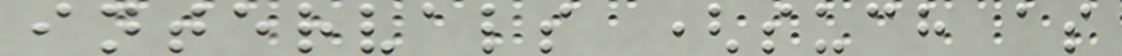intervals (such as
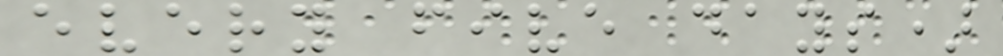every five days)
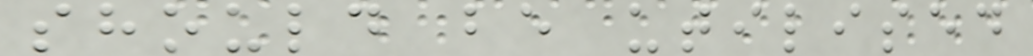should be utilised
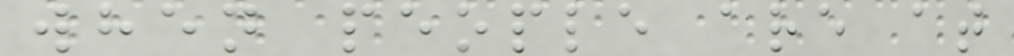when people are at
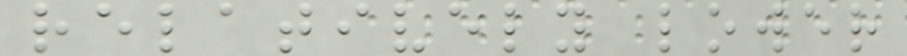relatively lower
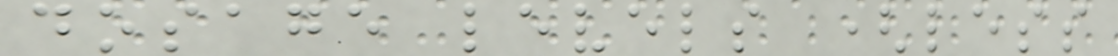dosage levels (less
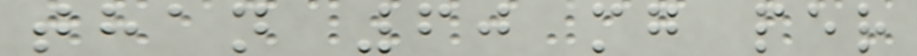than 60 mg per
